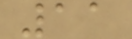11
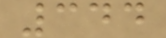344
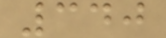340
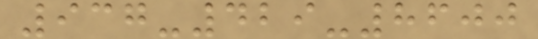937-429-8600
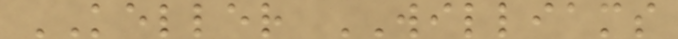KELLER WILLIAMS
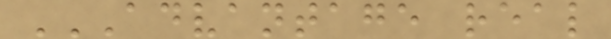ADVANTAGE REAL
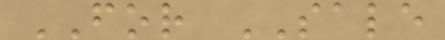FOR SALE
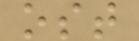ost
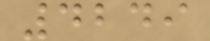4249
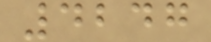4247
